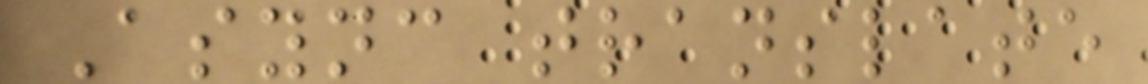Async translate
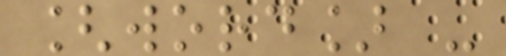[word] -
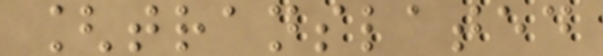[translated
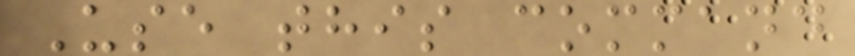Use this command
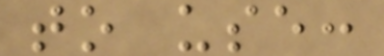to use:
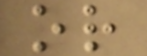or
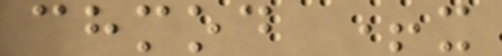chmod +x
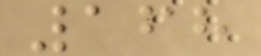168
